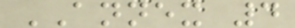ANNEX 4
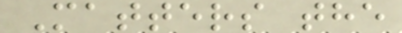Matters the
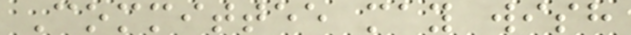Committee may wish
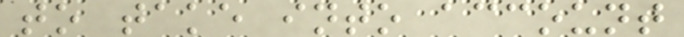to take into account
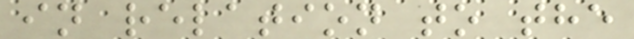in relation to the
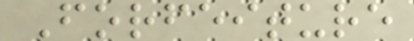Forfeiture
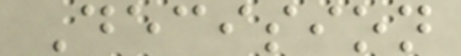Decision
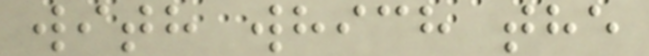with which the
